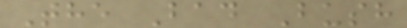The Bad Bush
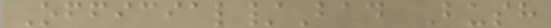Official/Bad Bush
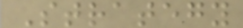Strategy
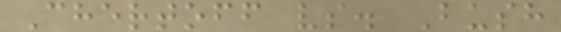Chertoff vs. Bush
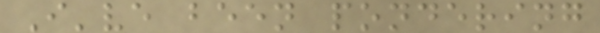I've been pondering
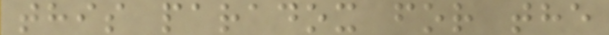this paradox for the
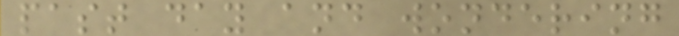past day and wondering
